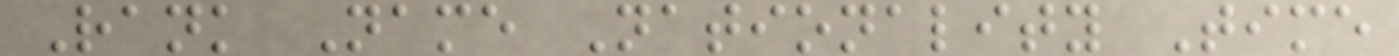Rank Name Nationality Time
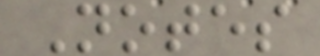Notes
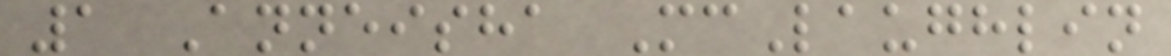1 Anneisha McLaughlin
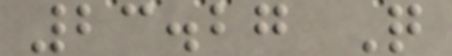23.27 Q
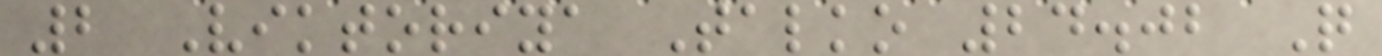2 Viktoriya Talko 24.02 Q
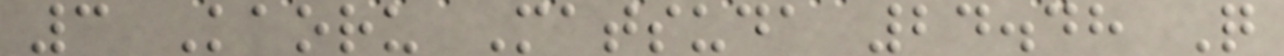3 Kaoru Matsuda 24.48 Q
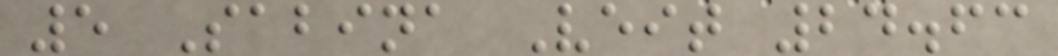5 Sabina Veit 24.63
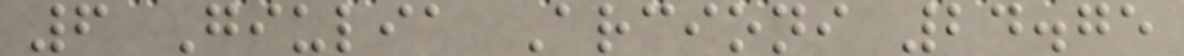6 Giulia Arcioni 24.75
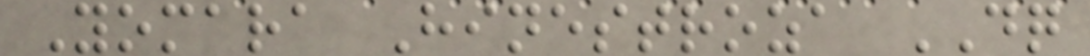Yomara Hinestroza DQ
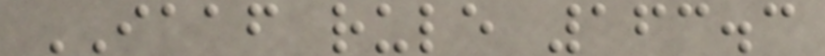IAAF rule 163.3
